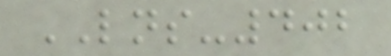LNS-402
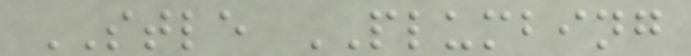STLE PLUMBING
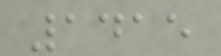1415
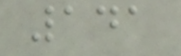141
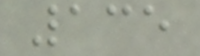135
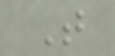T
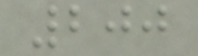200
